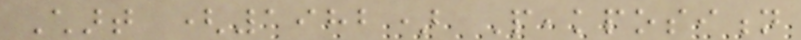Chart (1982) Peakposition
